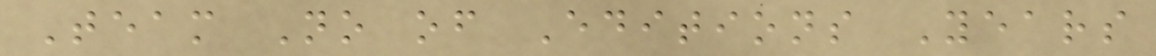Team No of Editions Years
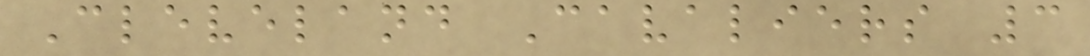Cleveland Cavaliers 3
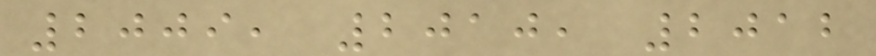2009, 2010, 2012
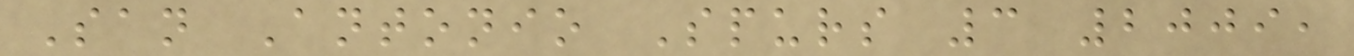San Antonio Spurs 3 2009,
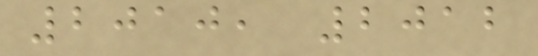2010, 2012
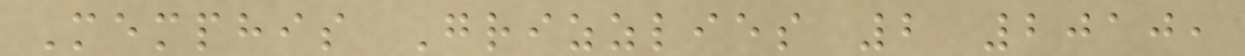Memphis Grizzlies 2 2010,
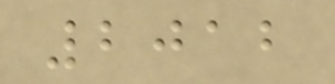2012
